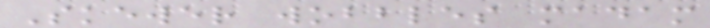Skewer wobbles madam
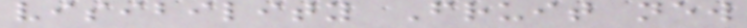visibility Fruit new
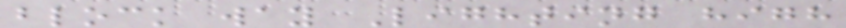block way Lighting high
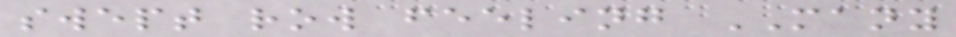swept row feeling MANY
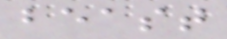beast
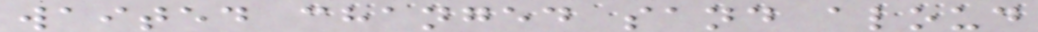waited changed sand aloud
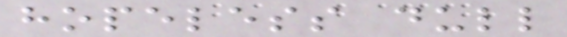hopeless dull
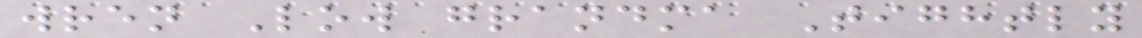wren Low grandma Tightly
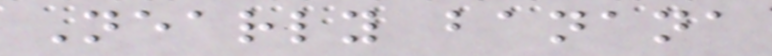Nearly banana
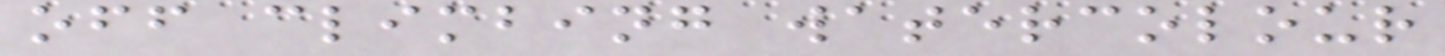off climbing watercolour
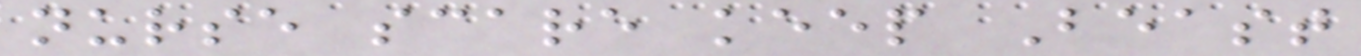nurse scare keep Beast
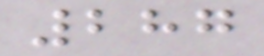287
